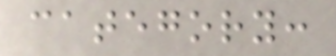category:
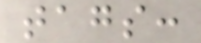tags:
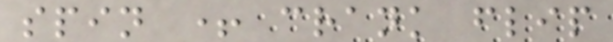spin + crank flip
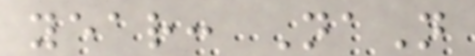year: NaN
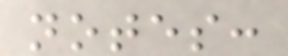notes:
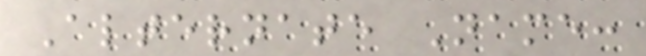Alternate Name:
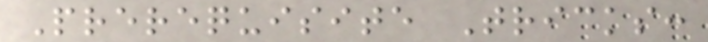Prerequisite Tricks:
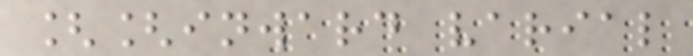[[inward varial
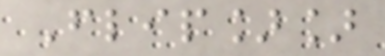Flip]]
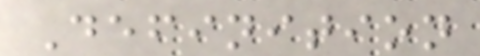Definition
